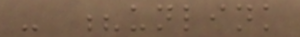- ?unlink
